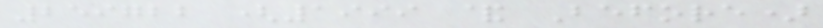259722 (1999 & Before)
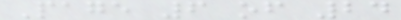Page 6 of 24
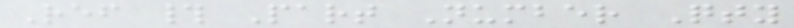Ref # Part Number Qty
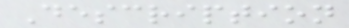Description
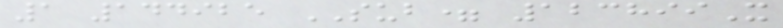1 144925 SUB= 123899X
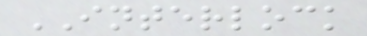INTERLOCK
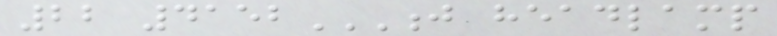22 4152J HEADLAMP
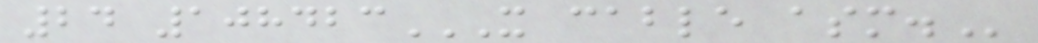24 108423X CABLE ASM.
